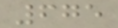675
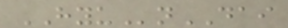HYUnDAI
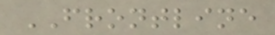FRONTLINE
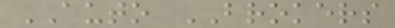AUTO BROKERS
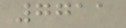7711
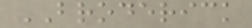BRODERICK
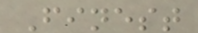Finest
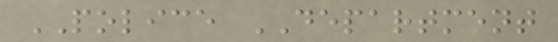POLICE DEPARTMENT
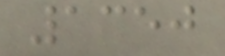1350
